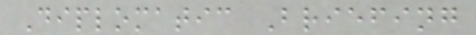Diplomatic Briefing
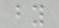by
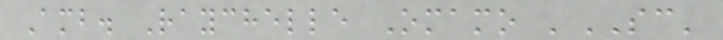Amb. Raychelle Omamo 'SC'
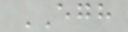EGH
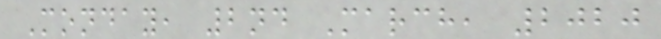Monday, 2nd March, 2020
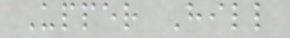Upper Hill
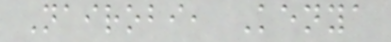Nairobi, Kenya
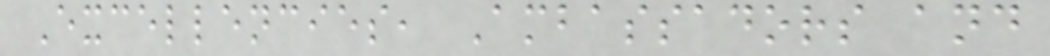Excellencies, Ambassadors and
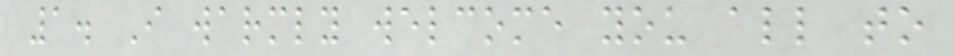1. I warmly welcome you all to
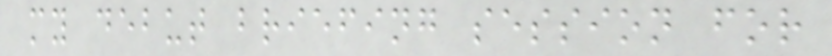my debut briefing session for
